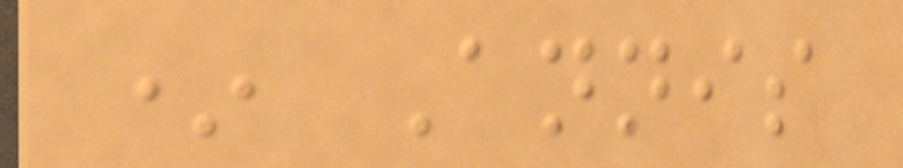* Annis
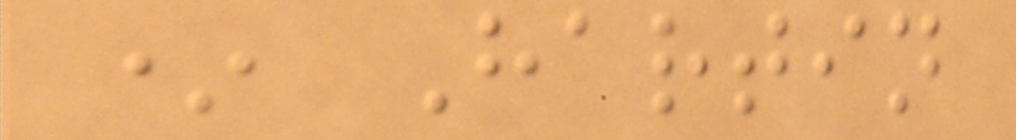* Hartin
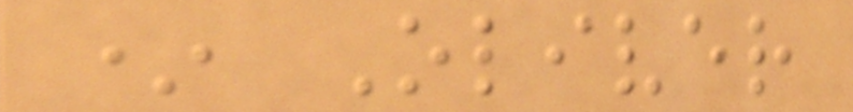* Oliver
